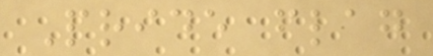Pride flag
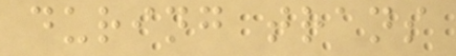during trans
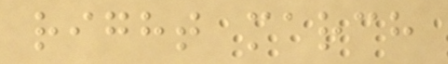right march
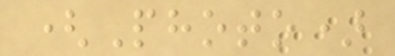(Photo)
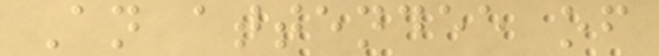An attendee of
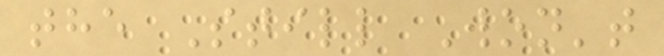the Still Won't
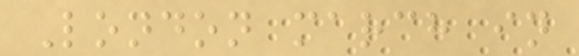London march in
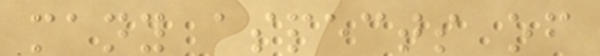many aspects of
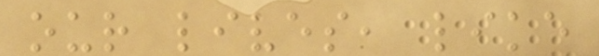our lives, like
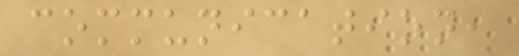communication,
